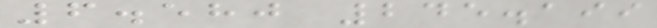6.580 245.199
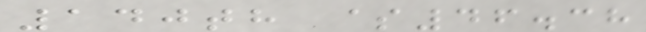140th $46.38
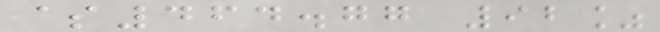$464.77 92%
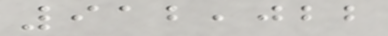912,022
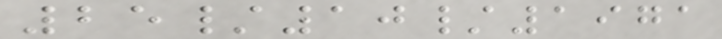25/10/1971
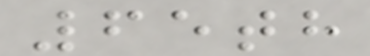65th
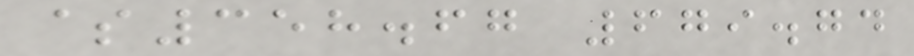$358.67 679.74
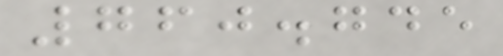760.745
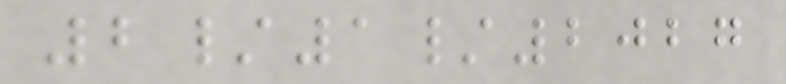2/1/2027
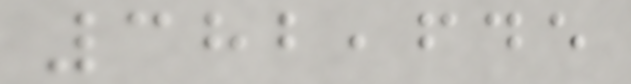382,645
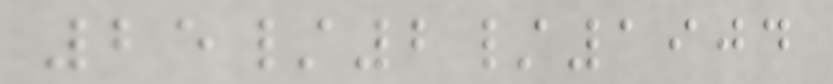25/2/1904
